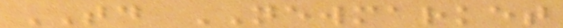TD NEWMARKET
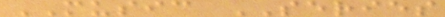MUSIC SERIES
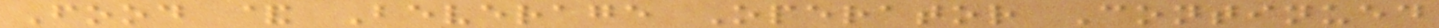Food & Beverage Operator Continued
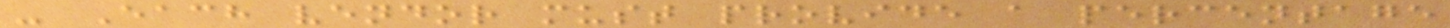- Each vendor must provide a percentage
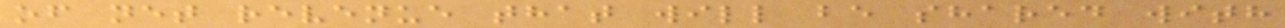of net revenue that will be shared with
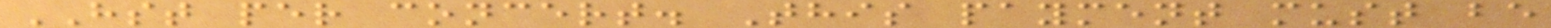HST per concert. This payment must be
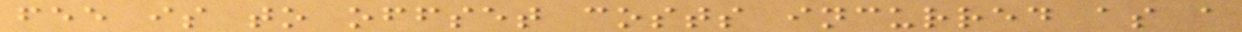fee is to offset costs incurred as a
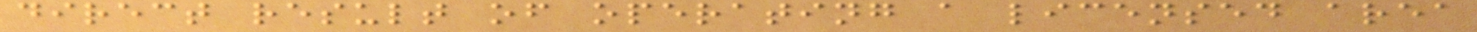direct result of operating a licensed area
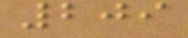209
